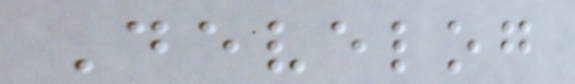Develog
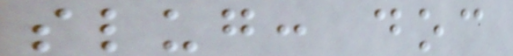slug: doc
